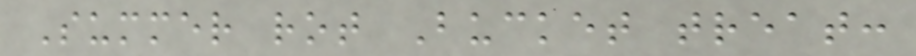Summer rot Bucket treat:
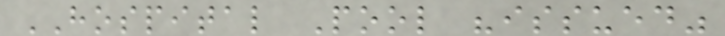HOSPITAL Pool "issued"
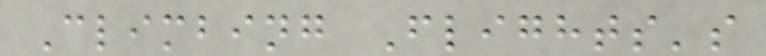Climbing Flights's
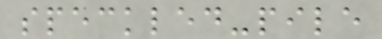speckled-pile
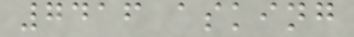7416 asking
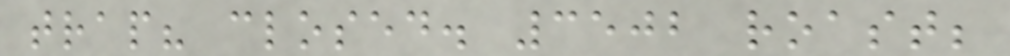trap? closed. 3502 roast;
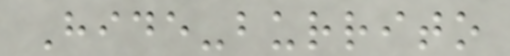Hide-burrito
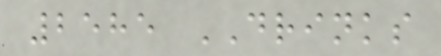2585 DRINKS
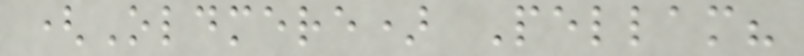(Oldmere) Pellam?
